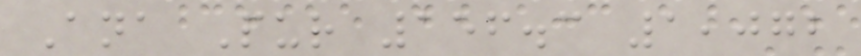Ana Pur 156.3 1,072
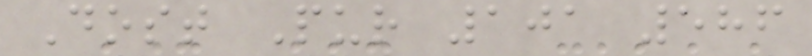Dost Pur 101 586
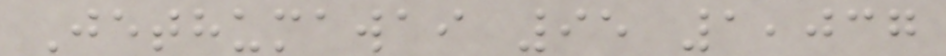Jethumawai 95 1,037
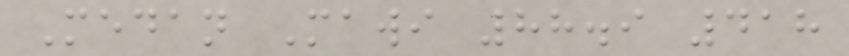Medan Mawi 88.9 418
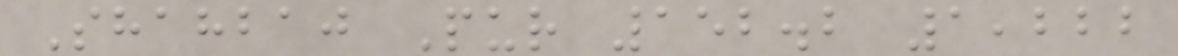Shahbaj Pur 152.2 1,222
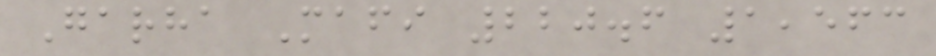Garha Mafi 220.6 1,563
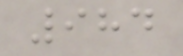984
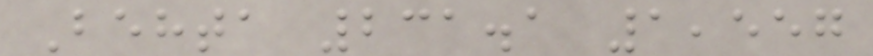Behta 231.1 1,557
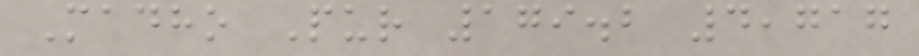Madho Pur 179.2 4,717
